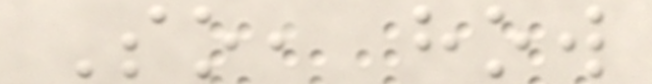So, how
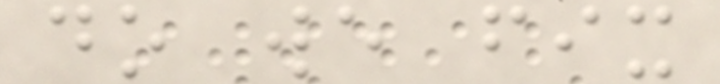do we fix
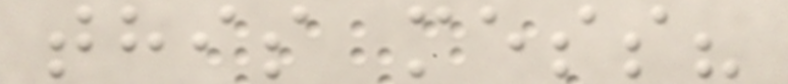this mess?
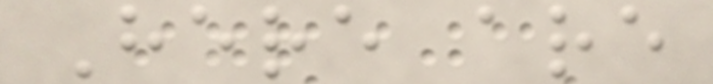Here are
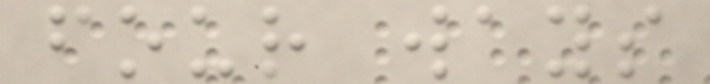four ways
